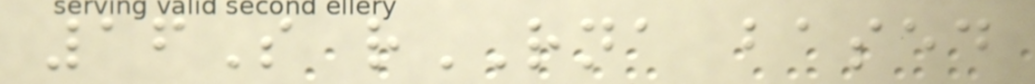16S rRNA based
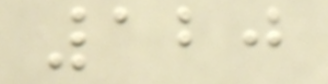120
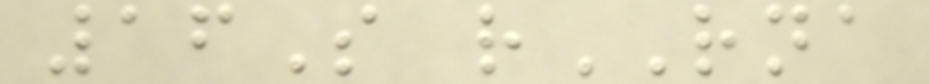16S rRNA
